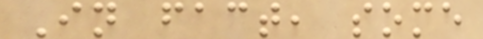In fact, some
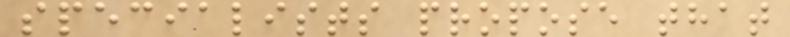specialists propose that
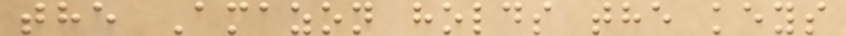the Amazon holds the keys
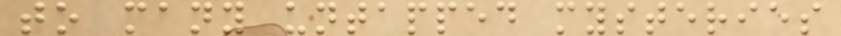to many untapped mysteries
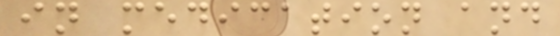in medication and
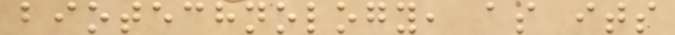biotechnology, as its
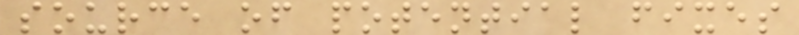source of potential fixes
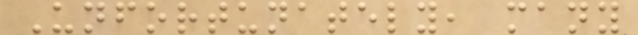Unfortunately, many
